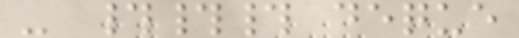- ### deque
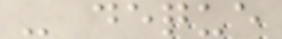- deque
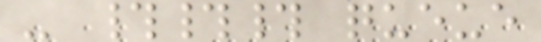- ### queue
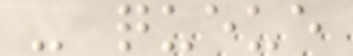- queue
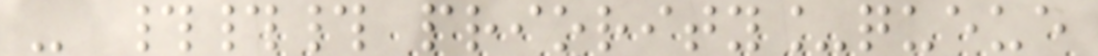- ### priority_queue
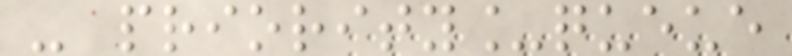- priority_queue
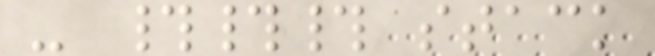- ### stack
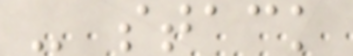- stack
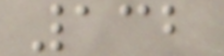132
